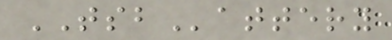TSBattery
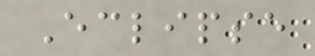Eclipse
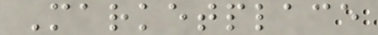Marketplace
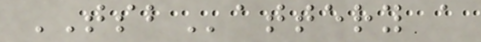TSBattery a
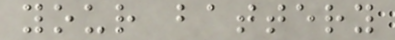your battery
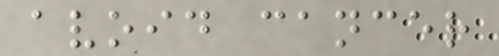avoid cancer
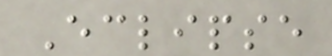Eclipse
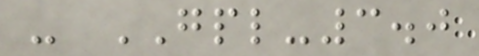- GPL-3.0
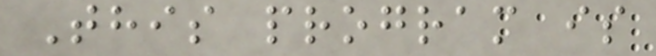This program is
